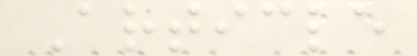Article
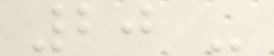20 -
